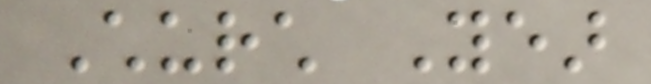Church Year
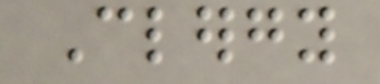Clergy
